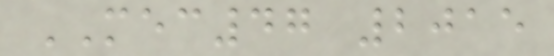MEC47 2015
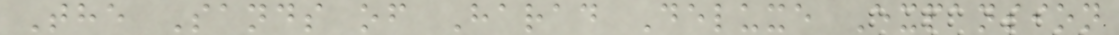The Sands of Harad Deluxe Expansion
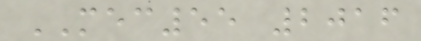MEC55 2016
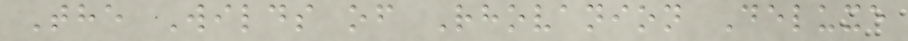The Wilds of Rhovanion Deluxe
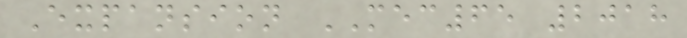Expansion MEC65 2018
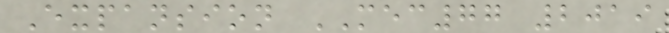Expansion MEC77 2019
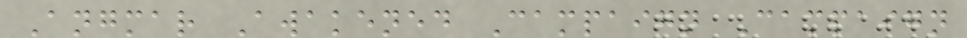Angmar Awakened Campaign Campaign
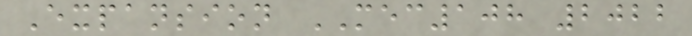Expansion MEC108 2022
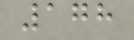178
